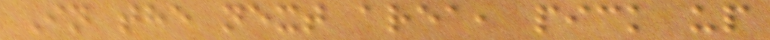In the next area, pick up
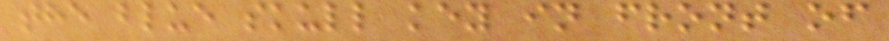the blue skull key in front of
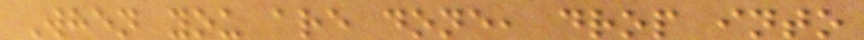When you are done, drop into
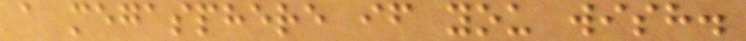a megasphere if you wish.
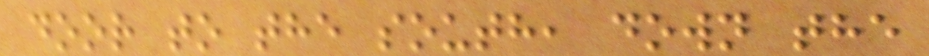door to the south, down the
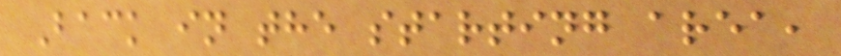Back in the starting area,
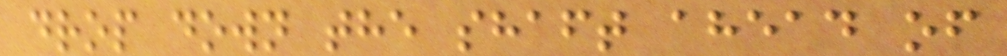drop down the shaft ahead of
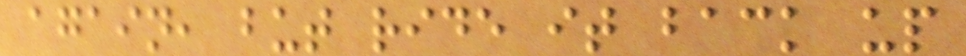again, but ride it back up
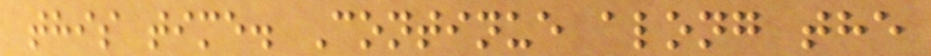this time. Continue along the
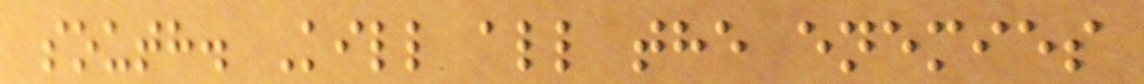south. Kill all the enemies
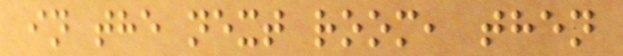in the next room, then
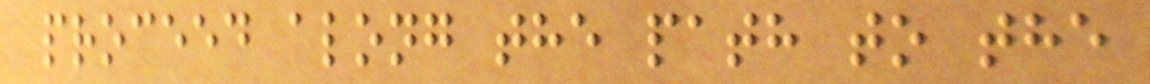proceed along the path to the
